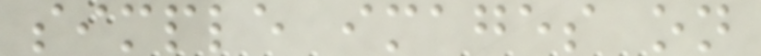simple images on
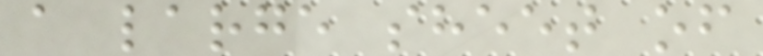a large sheet of
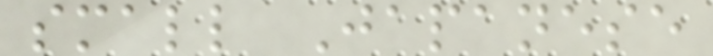small Japanese
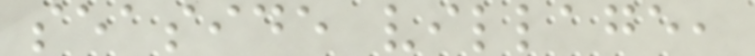seaside village,
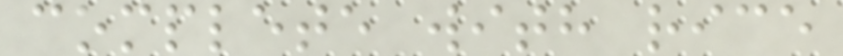complete with rice
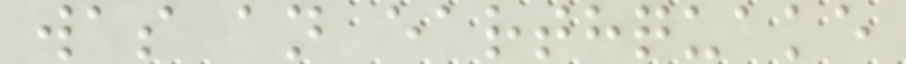was an earthquake
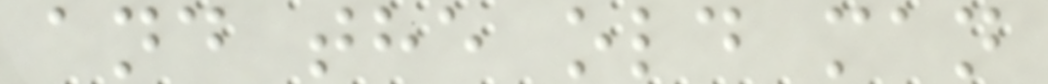and the old man
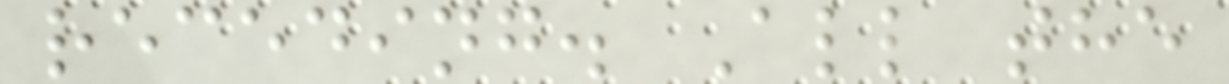receding. All the
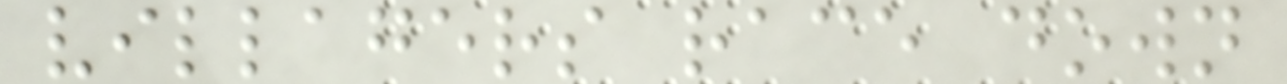villagers race down
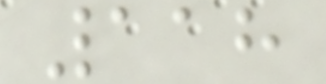118
